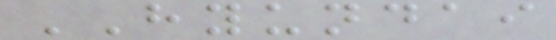HYUNDAI
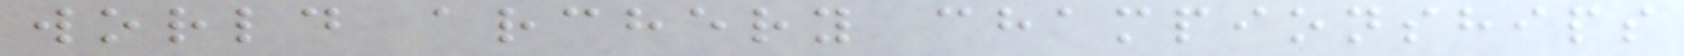world archery championships
